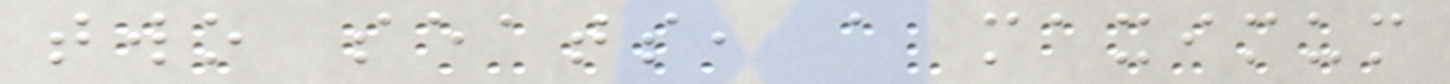two seats, a maximum
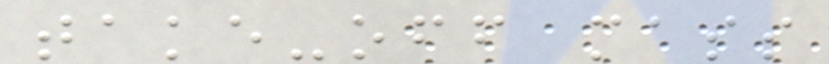take-off mass
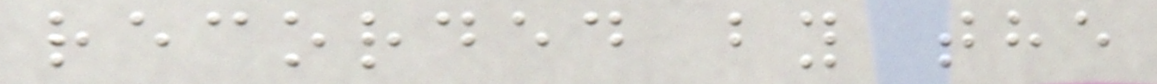recorded by the
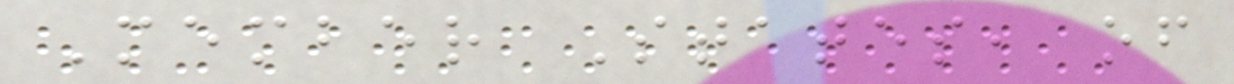Member States, of
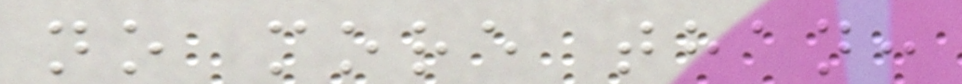no more than:
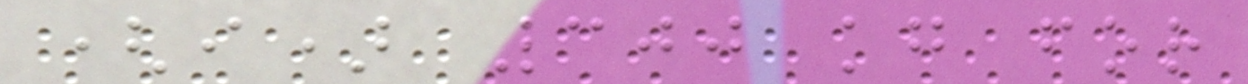(i) 300 kg for
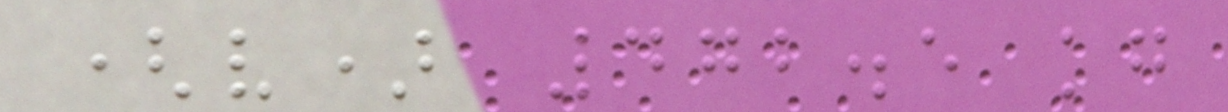(v) 472.5 kg
